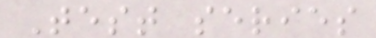Test series
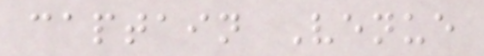captain Venue
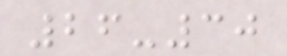26-30
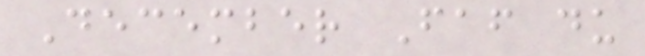December Faf du
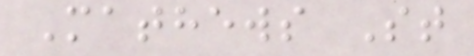Mathews St
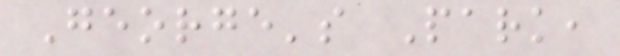George's Park,
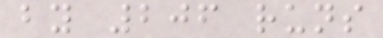by 206 runs
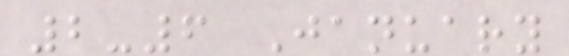2-6 January
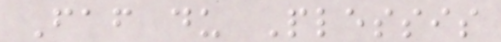Faf du Plessis
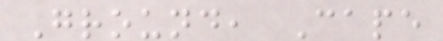Ground, Cape
